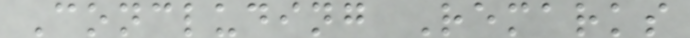Concluding Remarks
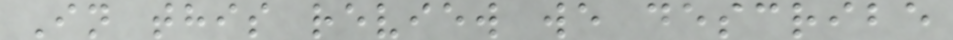In this review we describe
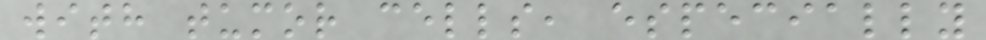with tumor cells, especially
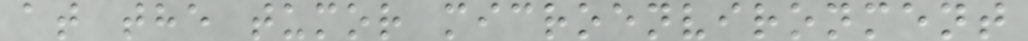at the tumor microenvironment
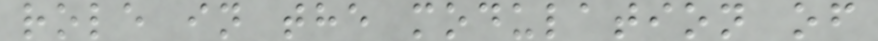role in the modulation of
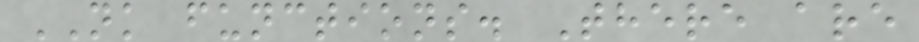NK functions. There are
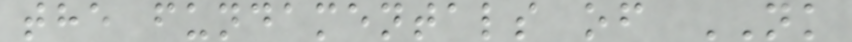the fundamentals of NK
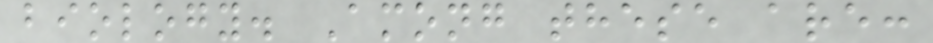biology. Among these are:
